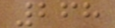268
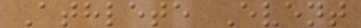Athlete Event
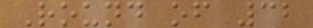Round of 32
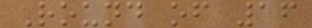Round of 16
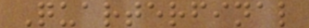Quarterfinal
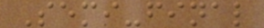Semi-final
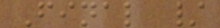Final /
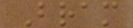Bram
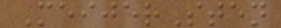MeijerSten
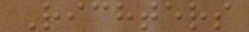Richters
